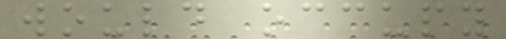would occupy
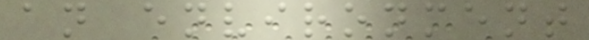an environment
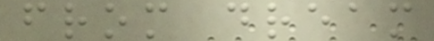from dream
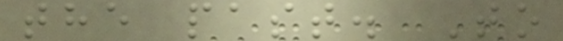the past. To
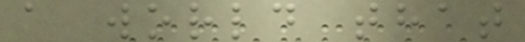a world that
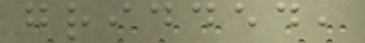gridded,
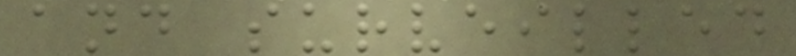and surveilled
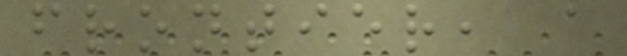frontier, a
